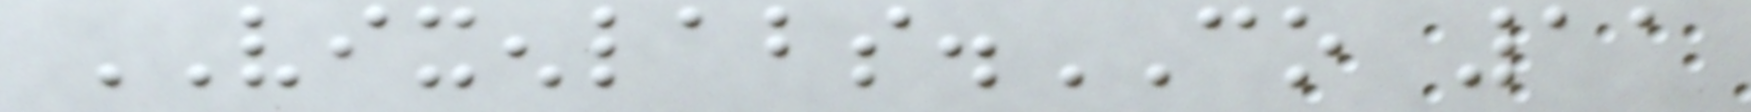VIXENLABS.CO 11
